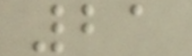21
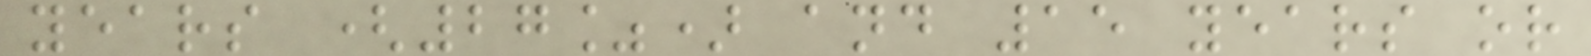years (27%) and 15 years or
